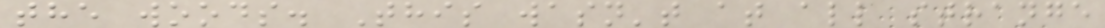the woods. This wasn't at all strange
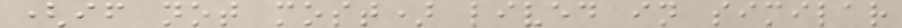(if not most) lived in similar
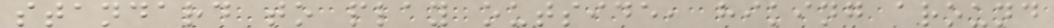standard to play outside, hiking around
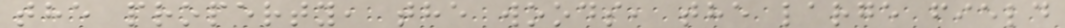the property, the woods, the large field
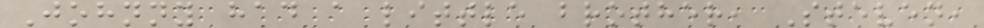Johnny had a little brother, Steven,
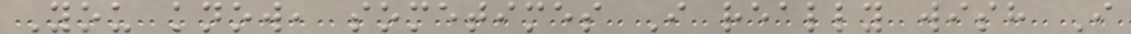You know, sometimes I really wish I
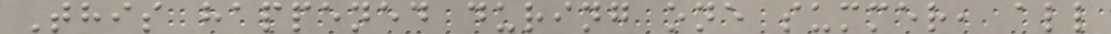This happened during one summer, all
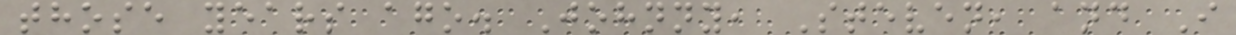those years ago. Johnny, Steven, and I
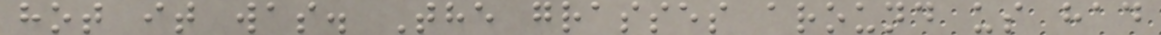hot it was. The grasses around us had
